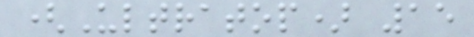(Ultratop) 15
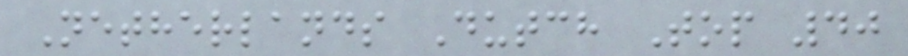Netherlands Dutch Top 40
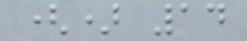() 14
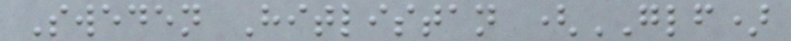Sweden Hitlistan (GLF)
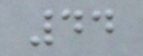44
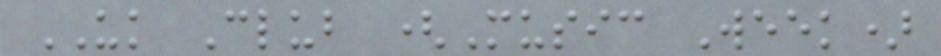UK Club (Music Week)
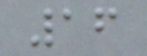16
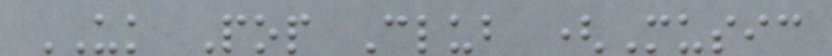UK Pop Club (Music
